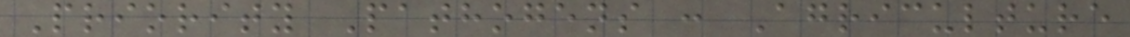Priority Pathogens : Agriculture
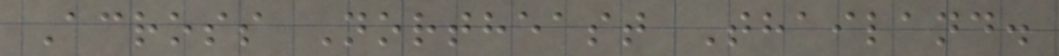Across Northeast Thailand.
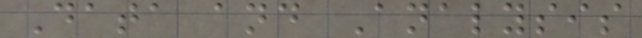Data and Analysis
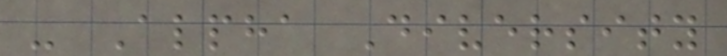- Alpha Diversity
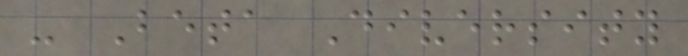- Beta Diversity
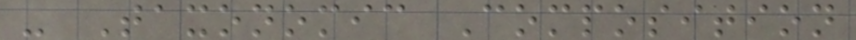- Taxonomic Composition
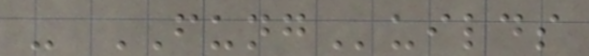- FUNGuilds
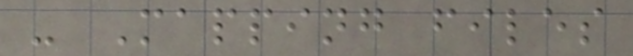- Mapping files
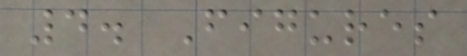4. Figures
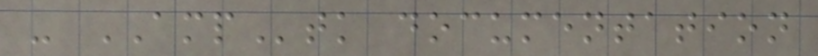- AMPtk documentation
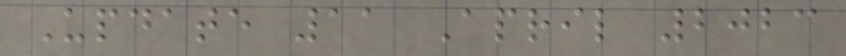Update 11 April 2023
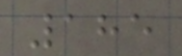185
